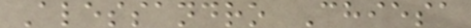Alessandro Chiesa
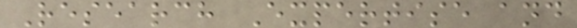Research Expertise and
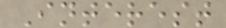Interest
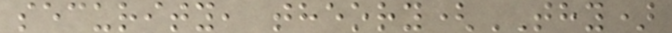security, theory(THY)
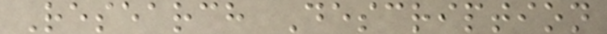Research Description
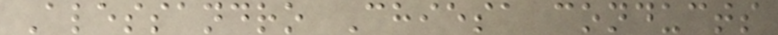Alessandro Chiesa conducts
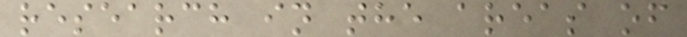research in the areas of
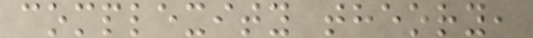complexity theory,
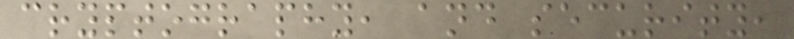cryptography, and security,
